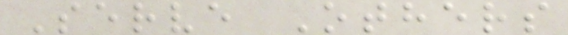Serve Others
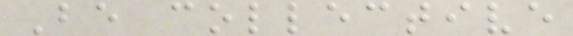Be collective
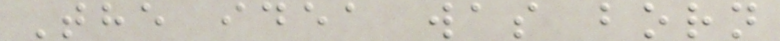The idea was born
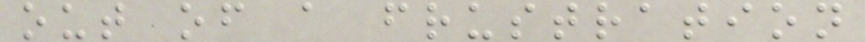out of a frustration
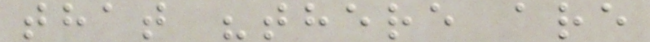that "there are
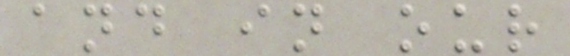and in our
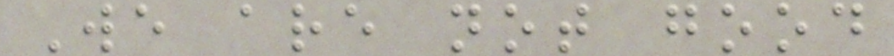We are not good
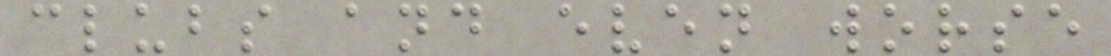clubs and even worse
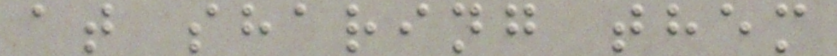at sharing them
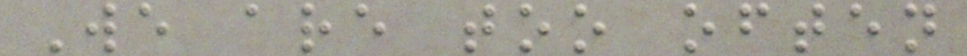We are too often
